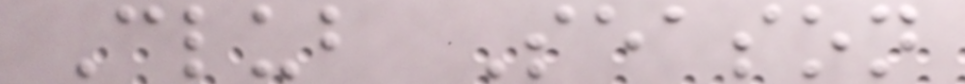Club Season
